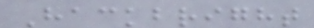Hackbright
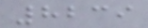8239
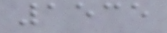1535
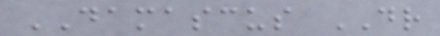DAMASCUS DR
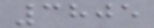3805
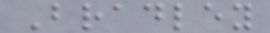Bradley
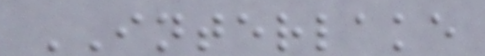INTERLAKE
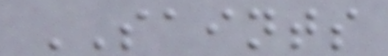SAINTS
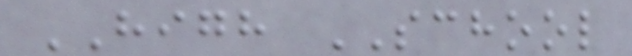HIGH SCHOOL
